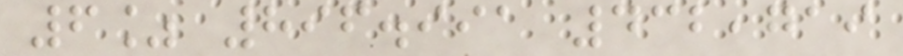6% 896.991 432,719
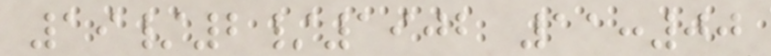19/2/1902 11:00
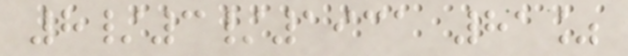8/3/1931 81%
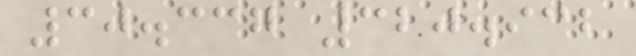30.337 320.932
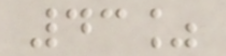43%
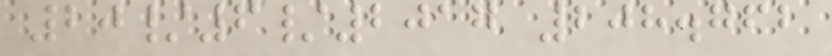20/6/2017 208.762
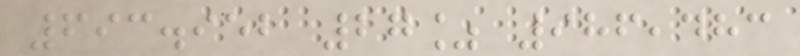693.952 27% 986,483
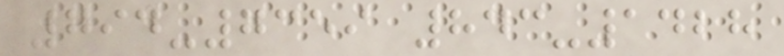794-7359 843-1428
